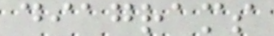diagrams
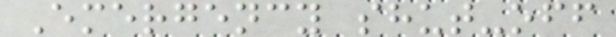Emergency shut-off
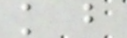k b
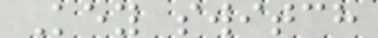Key switch
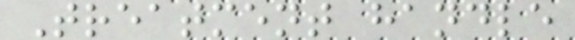Treatment handle
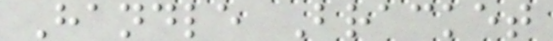Handle Bracket
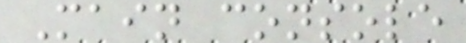Main console
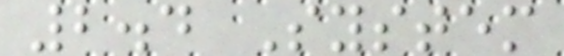2.4 System
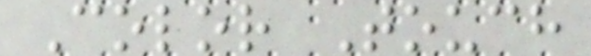Color Touch
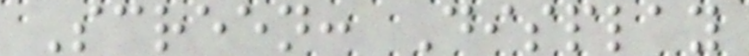Screen: Display
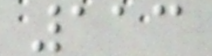113
